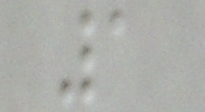1
